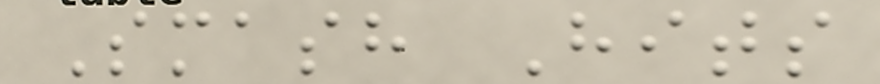Smash Hits
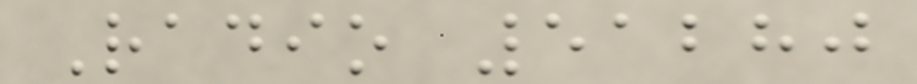Radio 51280
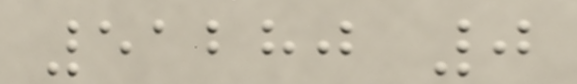51280 0
